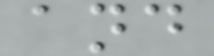and
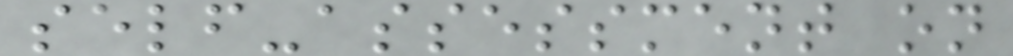self-assessment on
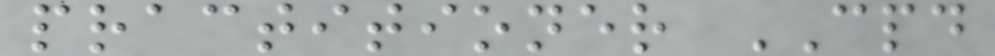practitioner CPD
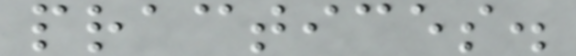practices.
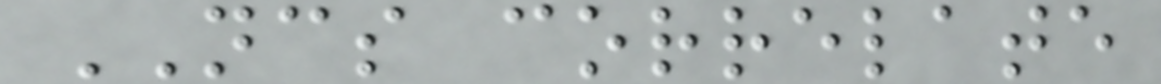NCS correlate
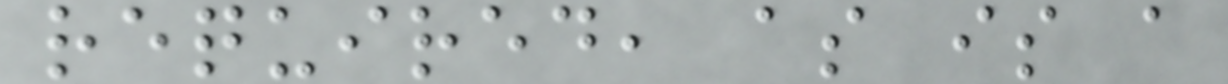required, as is a
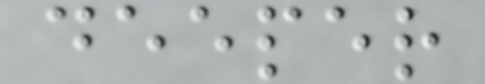deeper
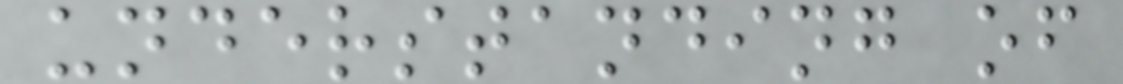understanding of
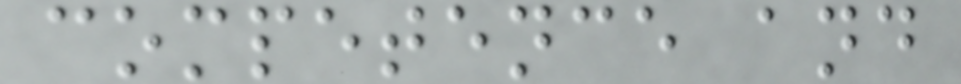competence and
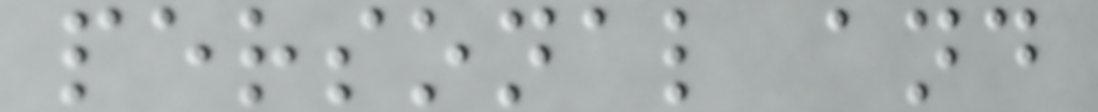personal and
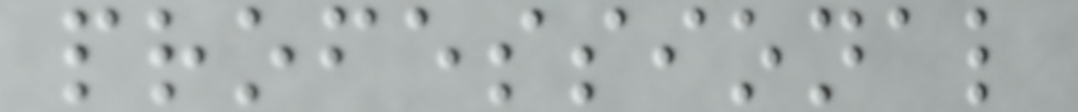professional
